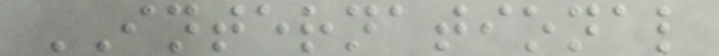INTERNATIONAL
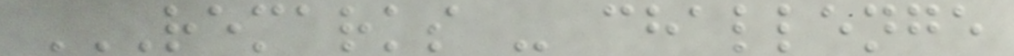REMARKS - CHALLENGE
